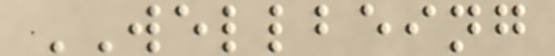WELLBEING
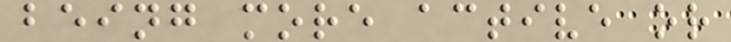being more active or
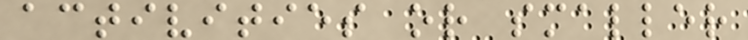activities or smaller
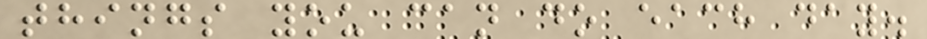things you can do each day.
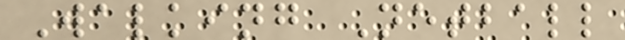Walking Netball
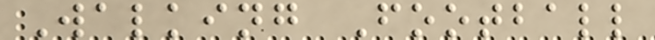Walking Football
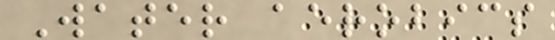Water aerobics
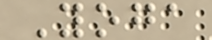Yoga
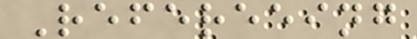Refereeing
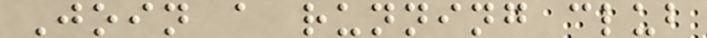Join a running club
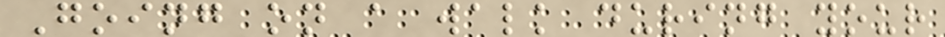Going on a walk during your
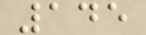145
